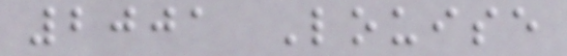2001 Louise
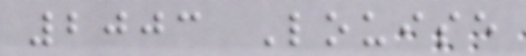2003 Louise
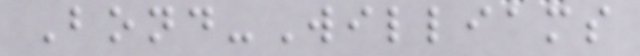Bond-Williams
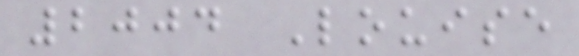2004 Louise
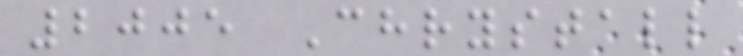2005 Chrystall
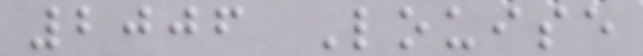2006 Louise
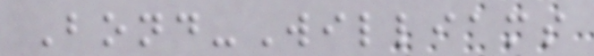Bond-Williams
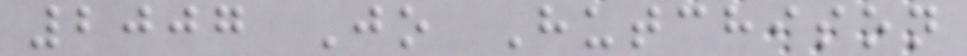2007 Jo Hutchison
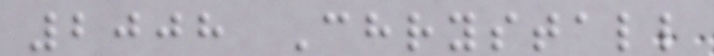2008 Chrystall
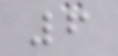6
